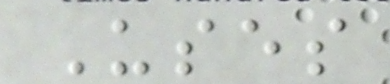Uses
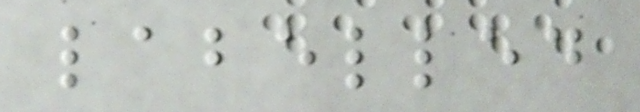labelled
